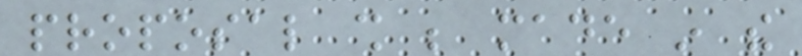proposal shall be made in the
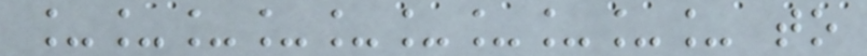__________ to
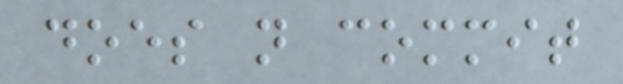does not commit
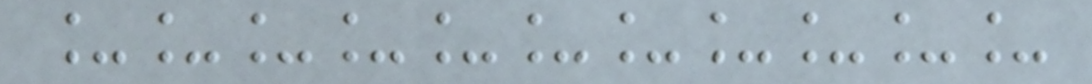___________
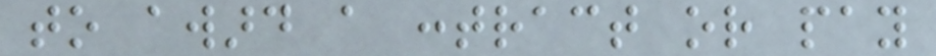to award a contract or pay
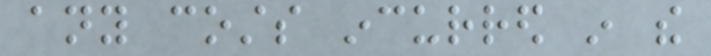any costs incurred in the
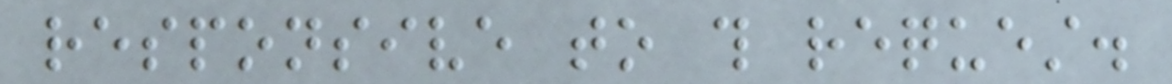responsive to this request.
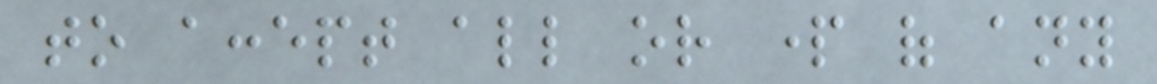to accept all or part of any
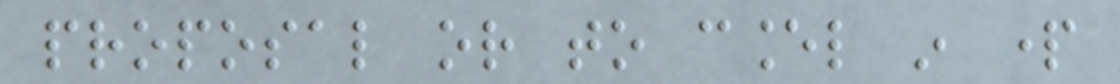proposal or to cancel in part
